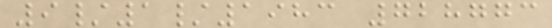9/1/1983 728773
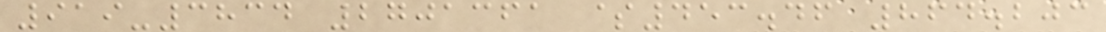919-3834 2701361 $453.46 864.203
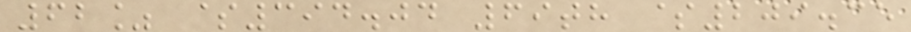62% $394.04 69th $209.35
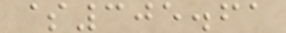$305.61
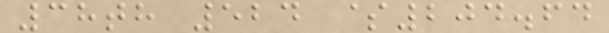38th 524 $204.64
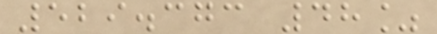529.373 48%
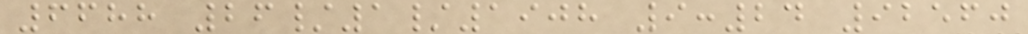6688 26/1/1908 9:24 92560
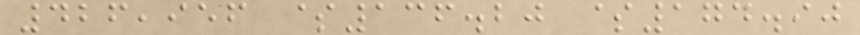426,956 $136.20 $174.90
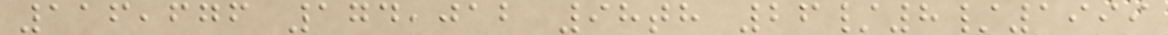116,676 174,012 98th 26/8/1999
